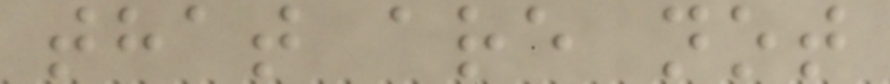that are not
